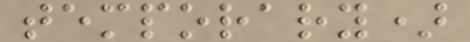temporary)
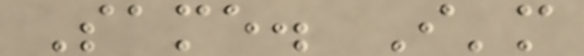Same. I'm
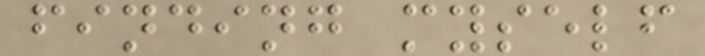finding myself
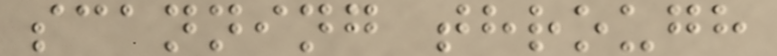scanning through
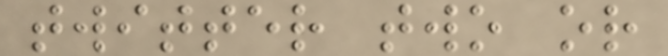twitter two or
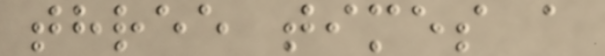three times a
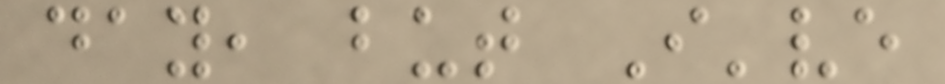day, but I've
